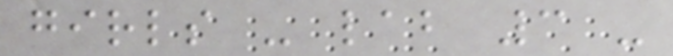girls - lab 3 -
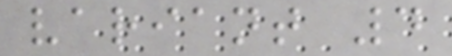variant 4
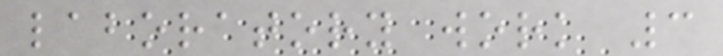laboratory work 3
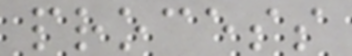process
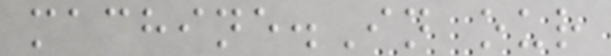machine.In our
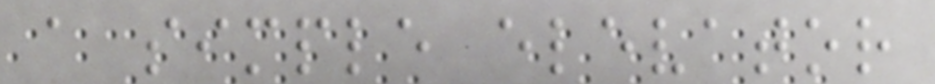a simple elevator
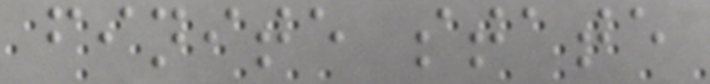finite state
